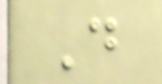D
